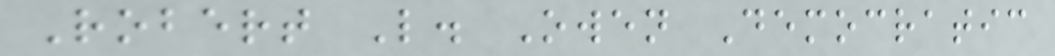Robert L. Owen Democratic
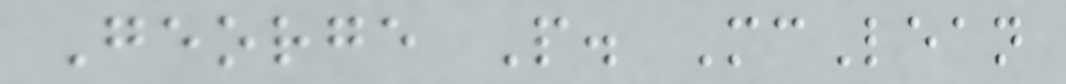George P. McLean
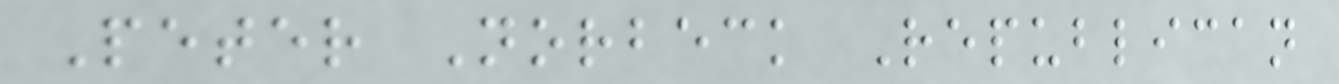Peter Norbeck Republican
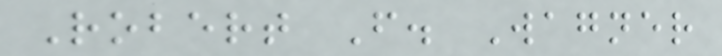Robert F. Wagner
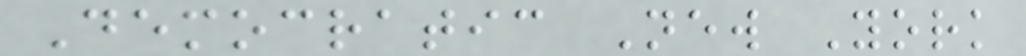Democratic New York
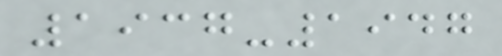1937-1947
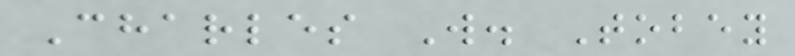Charles W. Tobey
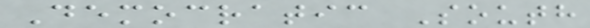Democratic South
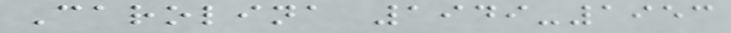Carolina 1949-1953
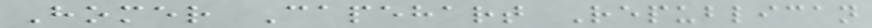Homer Capehart Republican
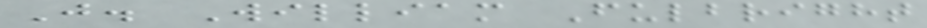J. William Fulbright
